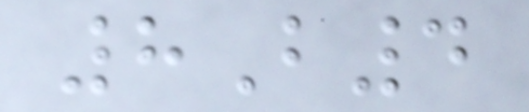8B4
